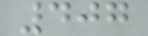407
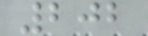202
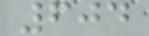604
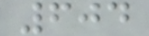604
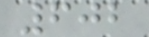602
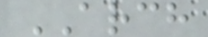ARCH
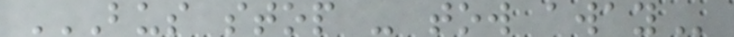BUS STOP - TOW AWAY
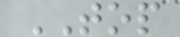TOP
